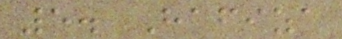5. Hafiza
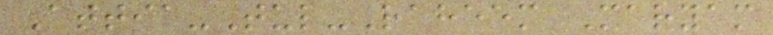Attia-Tul-Raheem Maryam
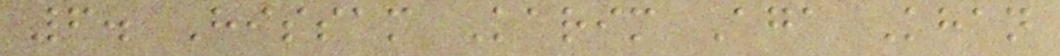6. Hissam Karim Aga Khan
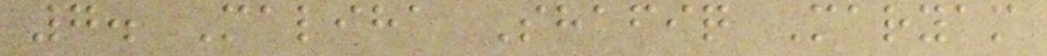7. Maliha Shafiq Maryam
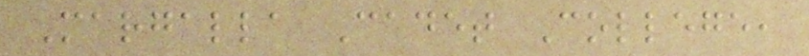Margalla Cadet College,
